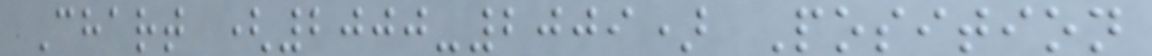Chart (2000-2009) Position
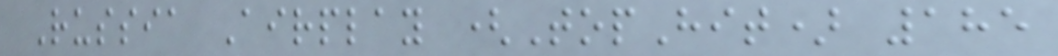Russia Airplay (TopHit) 185
